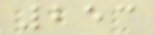253
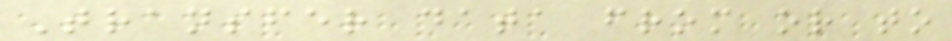Transfer data from or to
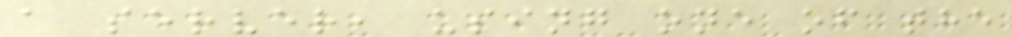a server, using one of the
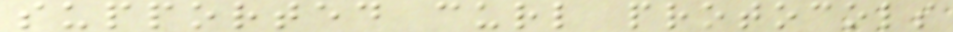supported curl protocols
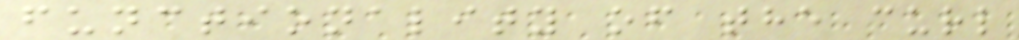functionality of the curl
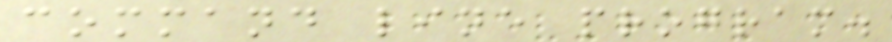command line program.
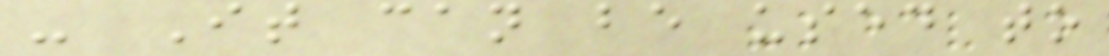- It can be used to
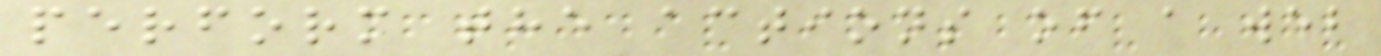perform the actions of a web
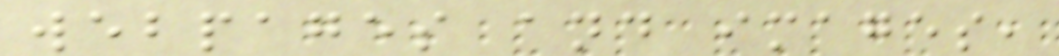webpages and images,
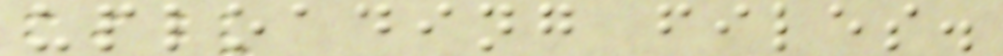uploading files.
